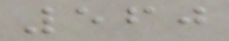560
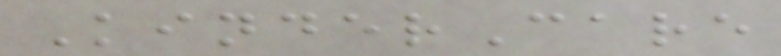KinderCare
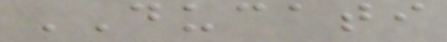DUCATI
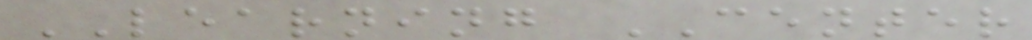LEARNING CENTER
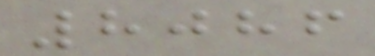8086
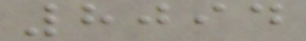8094
